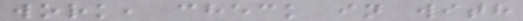work, check in with
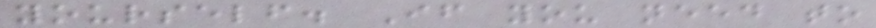yourself. If you need to
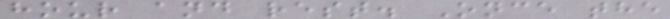hour and rest. Once the
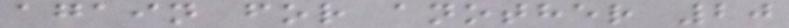again for another 20
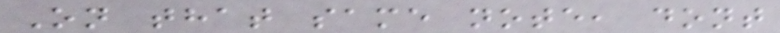On that same note, dont
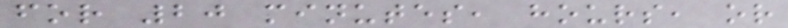for 20 minutes, hours, or
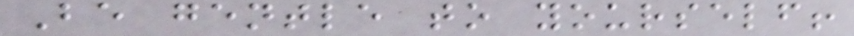Be gentle to yourself!
